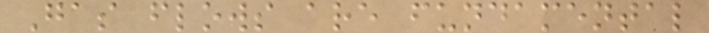Gas flows are fundamental
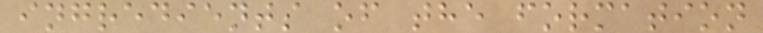ingredients of the formation
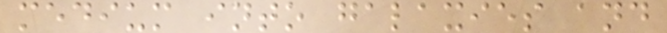medium into galaxies and
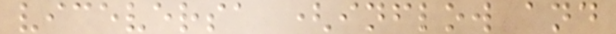viceversa (inflow and
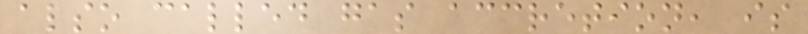also called gas accretion, is
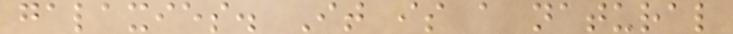galaxies. It is a natural
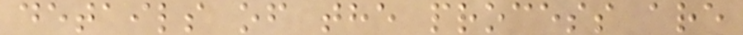details of the process are
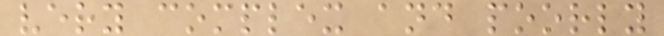very complex and poorly
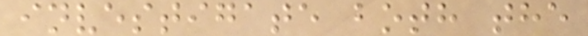investigate both the
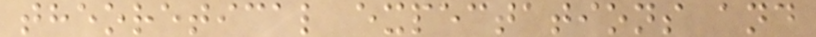theoretical expectations and
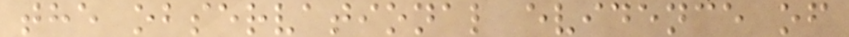the observational evidence of
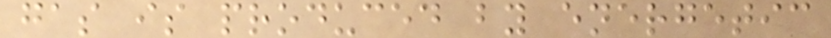gas is produced by energetic
